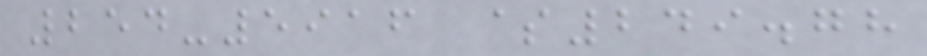254-5916 $249.78
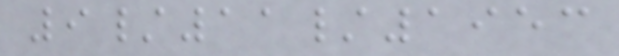9/11/1953
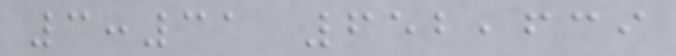3:31 652,639
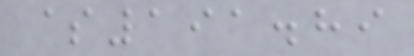$191.89
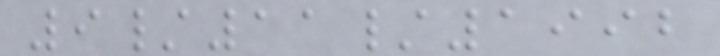9/11/1992
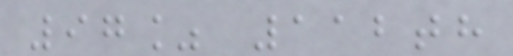97% 112th
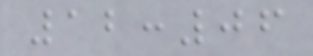12:06
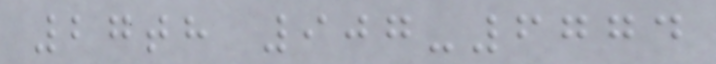27th 907-6774
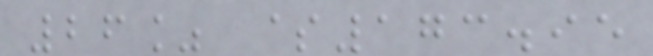26% $173.95
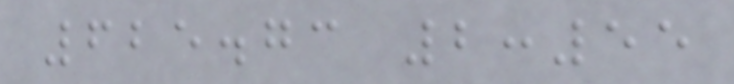625.73 2:55
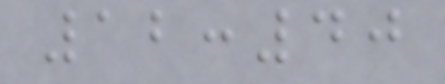12:40
